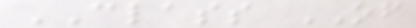CLASS OF
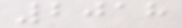2018
